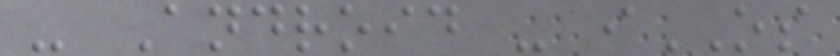- Android - iOS
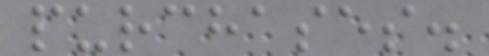purchases.
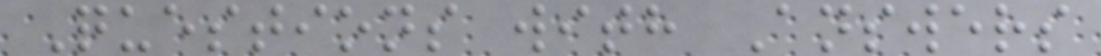Questions with Answers
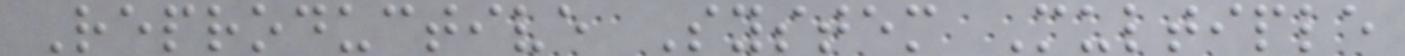Reproductive System Multiple
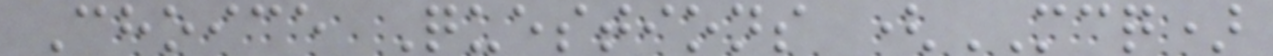Choice Questions (MCQ)
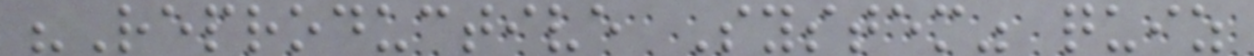"Reproductive System" quiz
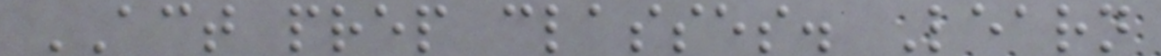ACT prep classes. Learn
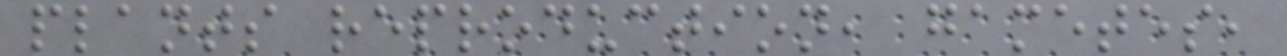plants reproduction, gametes,
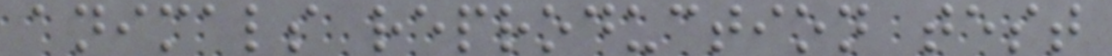animals reproduction test
